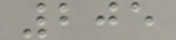205
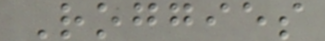Roggies
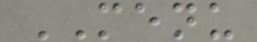MENU
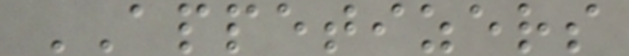APPETIZERS
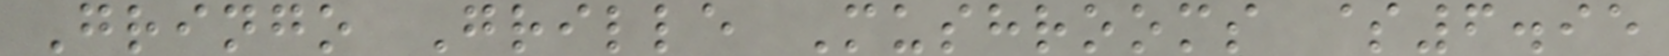Gringo Grille Mushrooms $6.95
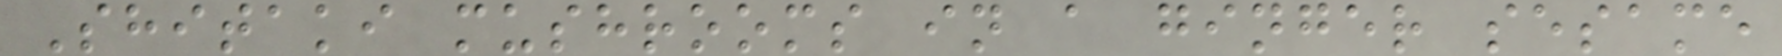Shitaki mushrooms in a ginger sesame
